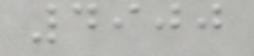4900
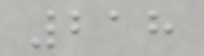218
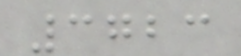3723
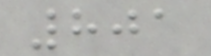801
